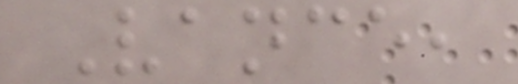Vance,
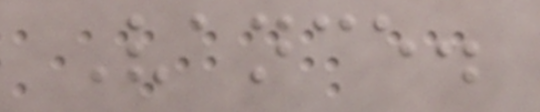Vance.
